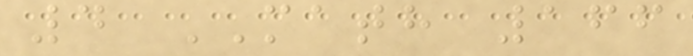4 MATH 166
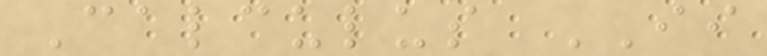Calculus II
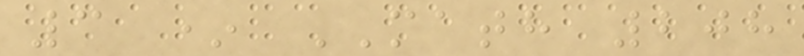3 * MATH 208
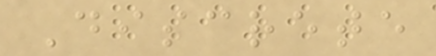Discrete
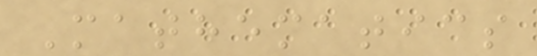Mathematics
